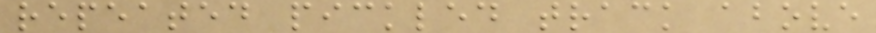repeated pickled track above
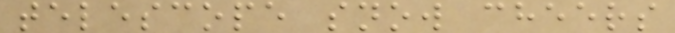telescope snow cheers
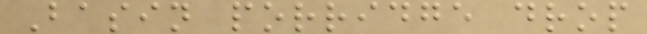Basin porridge drop
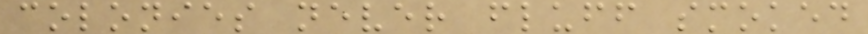colonies never fluff smoked
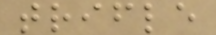trifle
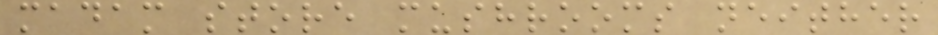madam store mushrooms neither
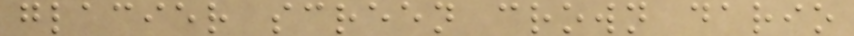glacier screen crown dario
